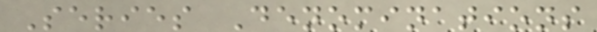Series Denominations
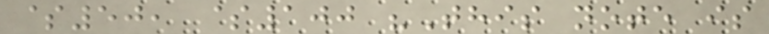$50, $100 "This note is
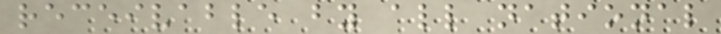receivable by all national
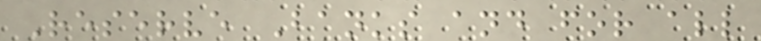Reserve Banks and for all
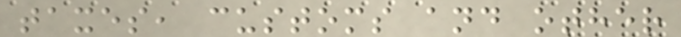taxes, customs and other
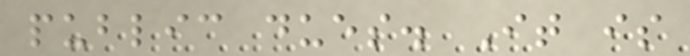public dues. It is
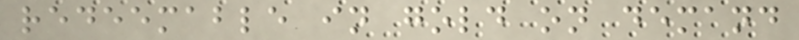redeemable in gold on demand
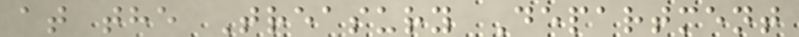at the Treasury Department
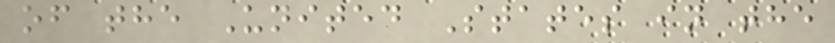of the United States in the
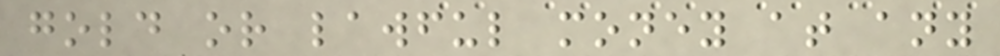gold or lawful money at any
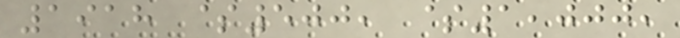1918 $500, $1,000,
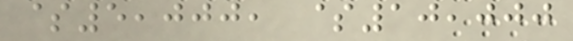$5,000, $10,000
